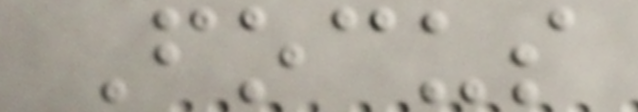Focus
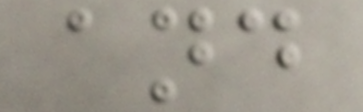and
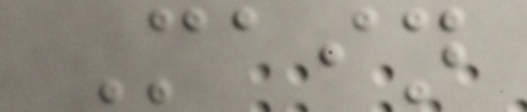Main
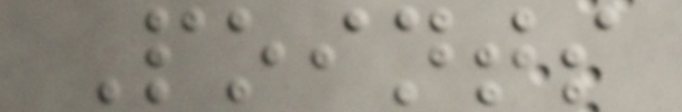Points
